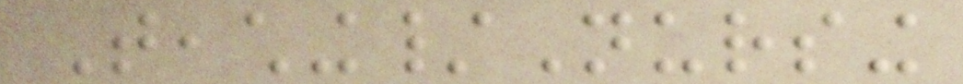Teaching/Nursing
